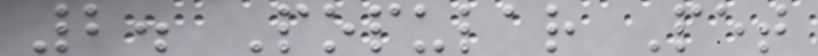2. Popular Pet
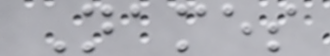Names
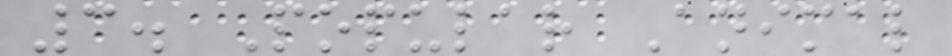3. Popular Animal
